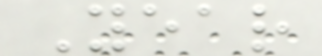Year
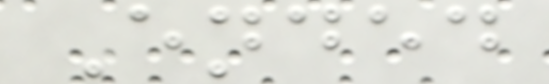Ended
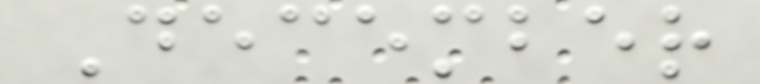December
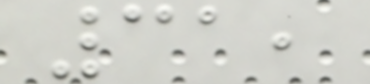31,
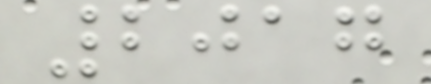2017
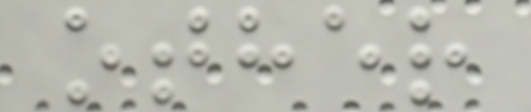other
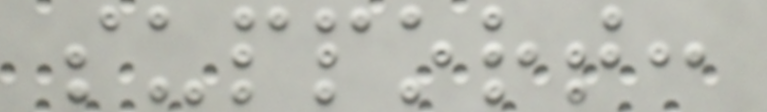support:
